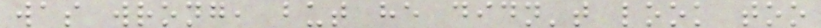was wrong, but he didn't look too
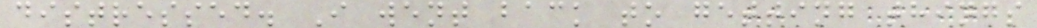distressed. I went back to getting things
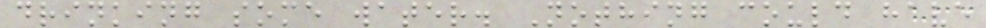drinking some water. Nothing could have
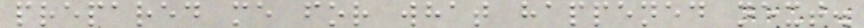prepared me for what happened next.
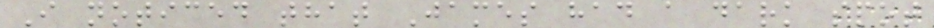I noticed that James had a dark spot
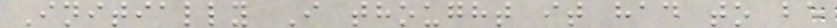Initially I thought it had to be
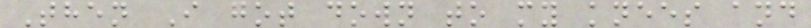Then I got down to my knees and
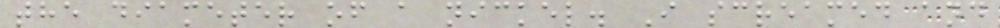the diameter of a nickel. I screamed and
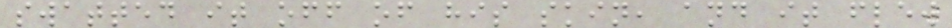swatted it off of his skin, and it flew
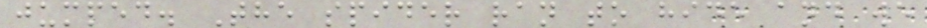jumped. The spider ran to hide and we
